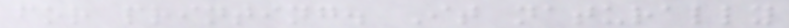for printing. It naturally
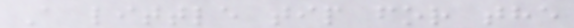A little tip for the
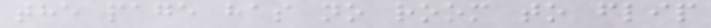the page has no room to flip
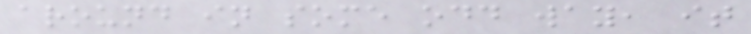around in some odd way, it
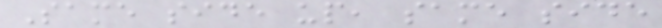Same side up, same side
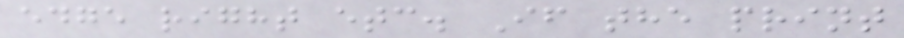edge right etc. If the print
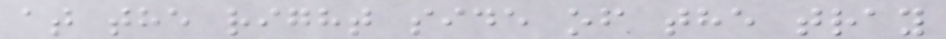at the right side of the tray
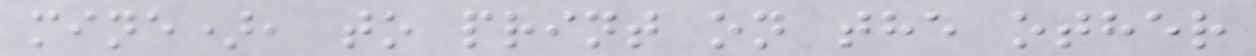mine), to print on the other
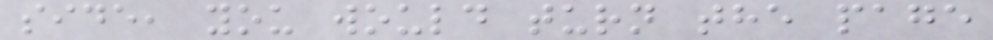side, you would turn the page
